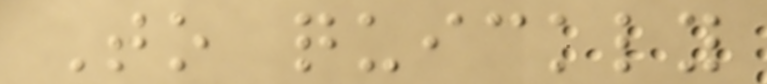To quickly
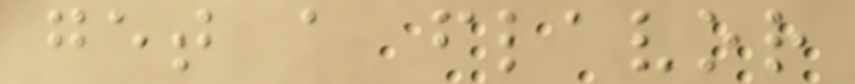get a flavor
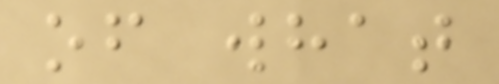of what
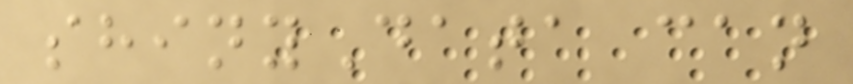shinyData can
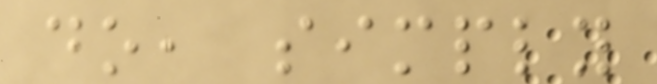do, simply
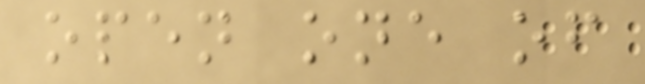open one of
